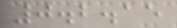0.2.15
